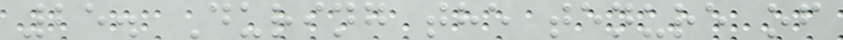25. During the tenure of
